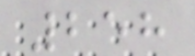258
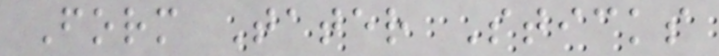Form Tater Sticks
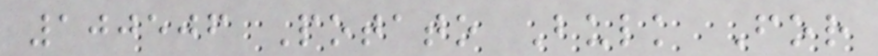100506 Potato Bulk For
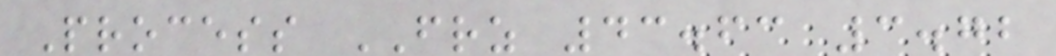Process FRZ 43.63 3.72
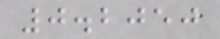0.2050
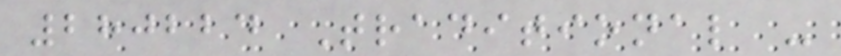280224 Traditional -
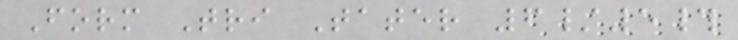Form Tri Tater 6/5#
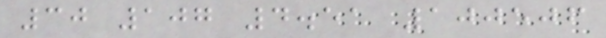30 107 4.51 100506
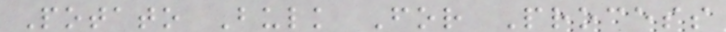Potato Bulk For Process
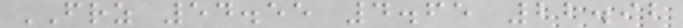FRZ 54.55 4.65 22.92
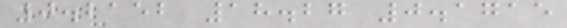0.2152 18.27 0.1715
